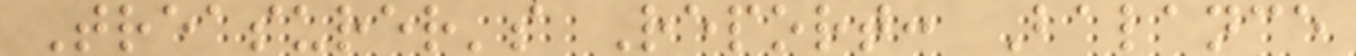Treasurer's Report: Balance
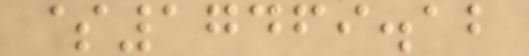$17469.12
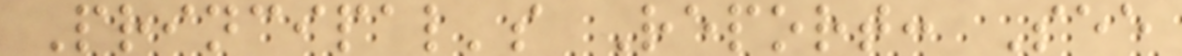Principal's Report: See
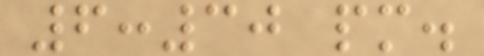6:30 pm.
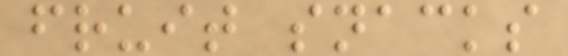fruit snacks
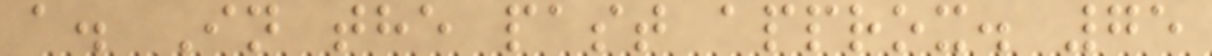a. In the past approx. 75
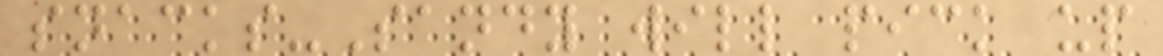snacks-Sandy will pick up
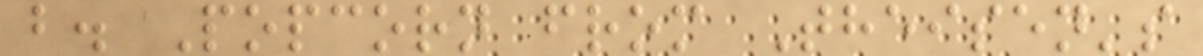b. Popcorn from Theisen's
